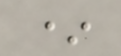*
